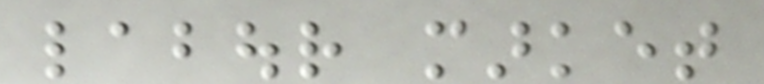labour market
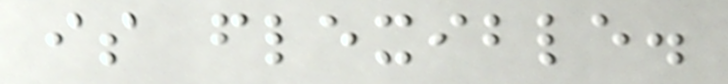is flexible.
